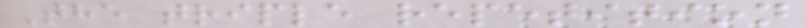The triple repetition
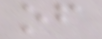of
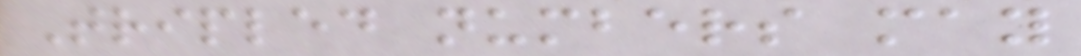Tripled numbers may
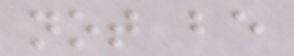not be
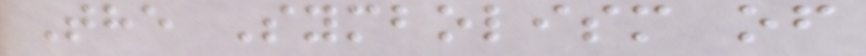The Symbolism of
